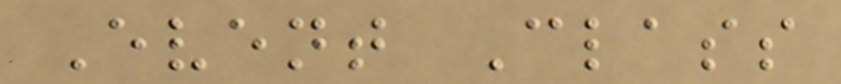Event Class
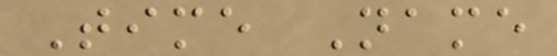Time Name
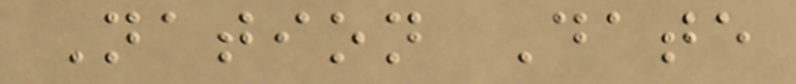Nation Date
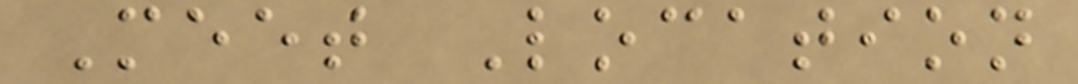Meet Location
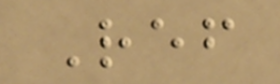Ref
